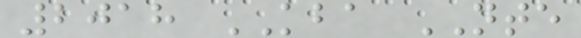2018 KBA NTE
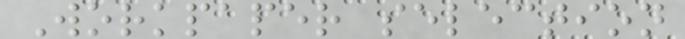Workpaper selection
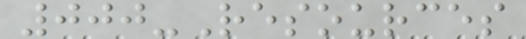000-Resources
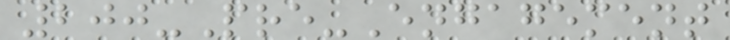200-Pre-Engagement
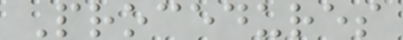Procedures
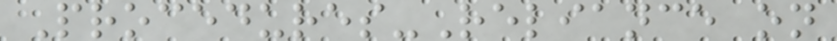Procedures-Reliance on
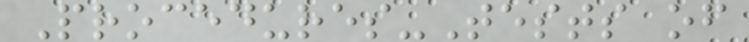Procedures-Tests of
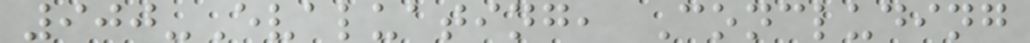900-Evaluating, Concluding
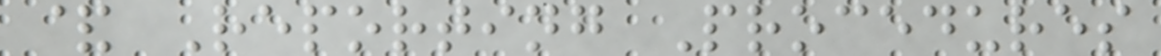& Reporting Procedures
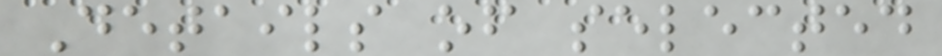Details of selected
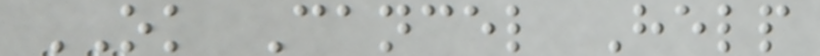OK Cancel Help
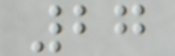27
